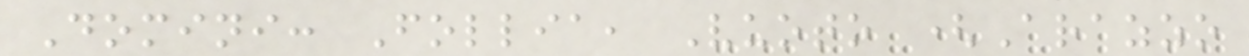Domini: Follia, Vuoto (Arazzo
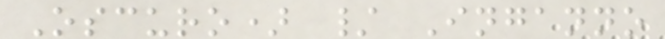Oscuro) / Inganno
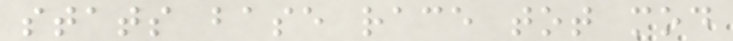stats base race tot mod
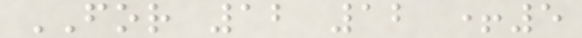FOR 12 12 +5
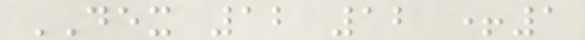DEX 12 12 +1
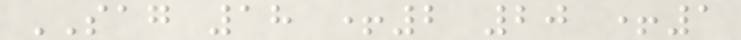SAG 18 +2 20 +1
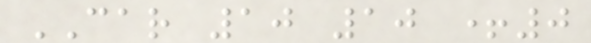CAR 10 10 +0
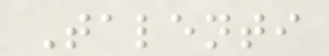Talenti
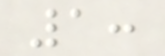1:
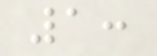1:
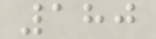180
